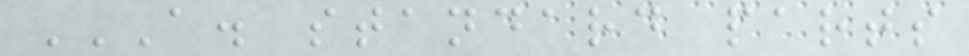A. STANDARD PARTS
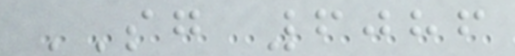SG 6086
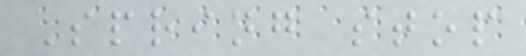Spring stop
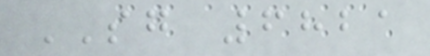SG 6821
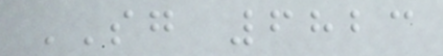SG 6823
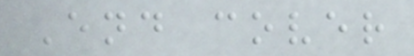End cover
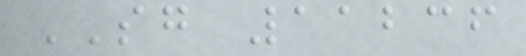SG 11236
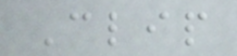Clip
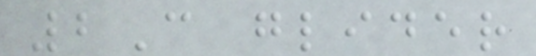2C glider
